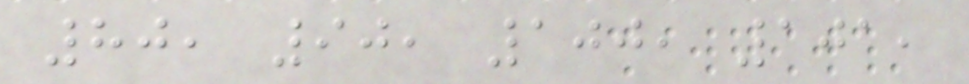80, 90, 100, 101,
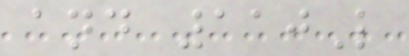and 110L
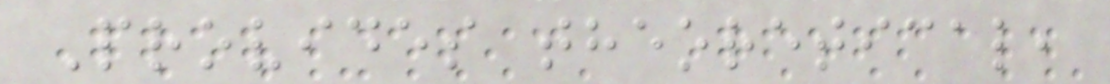Provides theoretical,
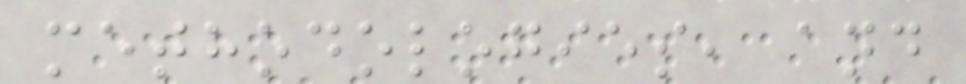methodologies, and
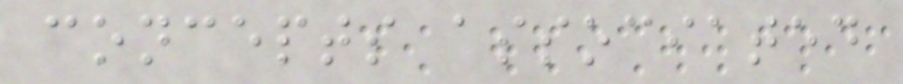concepts associated
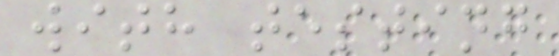with testing
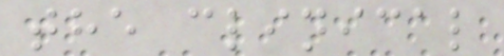the clinical
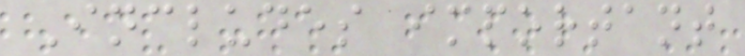Includes important
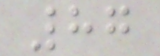87
